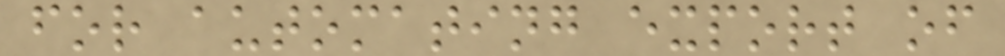for automating export of
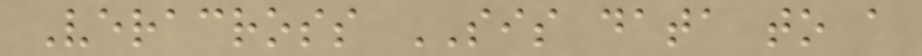Veracross SIS data to a
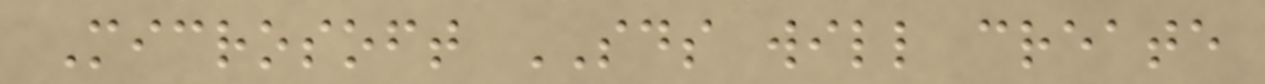Microsoft SDS will create
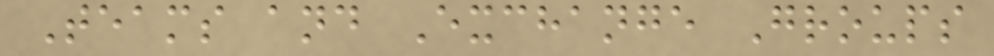Teams and Exchange Groups
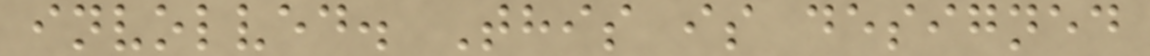involved. This is designed
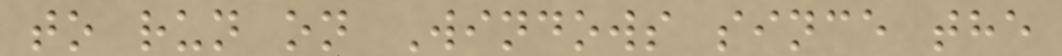to run on Windows since the
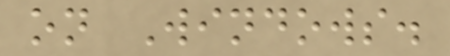on Windows.
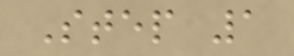Step 1
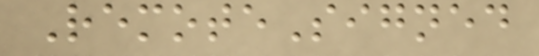RemoteSigned
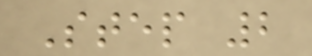Step 2
